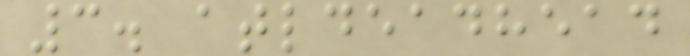3. atldeadhead
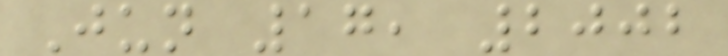Jun 17, 2002
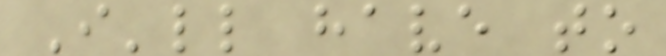I'll have to
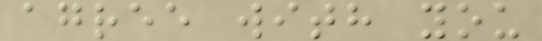agree with you
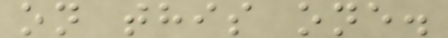on this one.
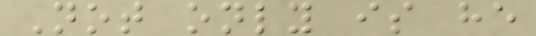Not only is he
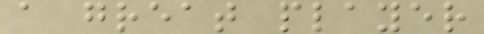a great player
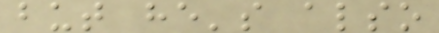but he's also
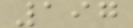197
